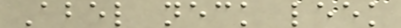Abel neck leek
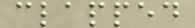clapped
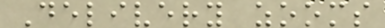Delivery zooms
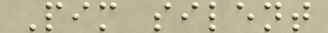Pim silent
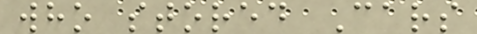who stored Cars
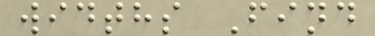widths Find
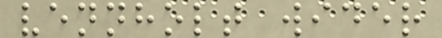vennholt wider
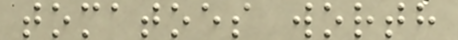tomatoes worth
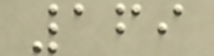169
